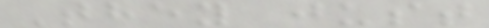They just
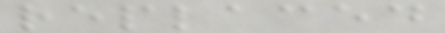replaced
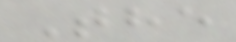The
